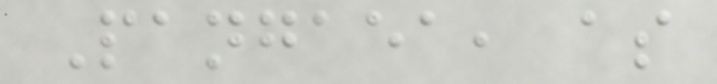Pangaea, as
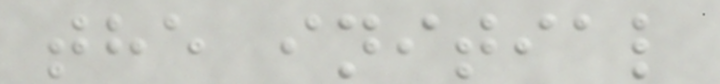the initial
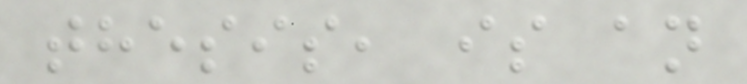thesis, is an
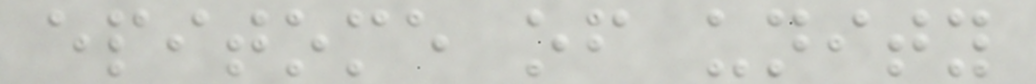epitome of unity
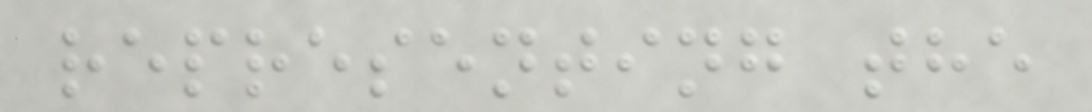representing the
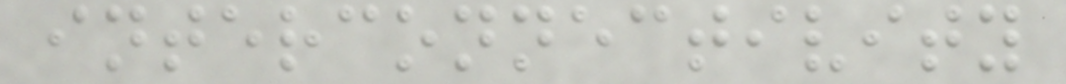interconnectivity
